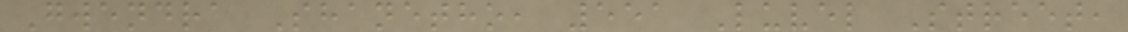Gwendra Shanetho, 551 Luvel Street,
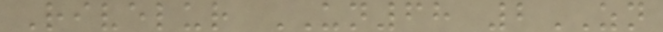Rivelur UN68 2ZN
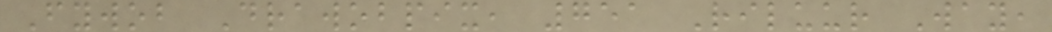Fywob Drawobpix, 751 Riluur Way,
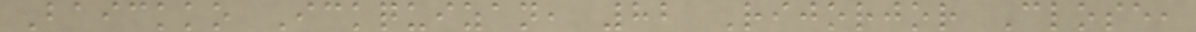Baickko Ickquizan, 82 Rijorjor Close,
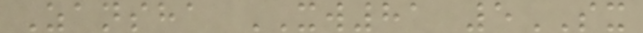Zansha XW81 5SX
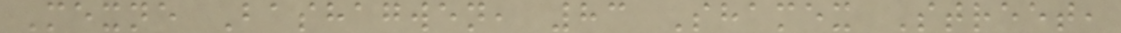Mexne Bashagwen, 83 Shamex Street,
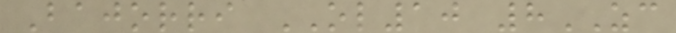Bajorri OL10 8ZC
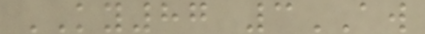KY87 3AW
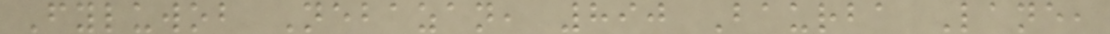Fyluwob Nebazan, 890 Baurba Lane,
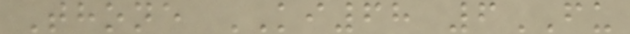Thone KI68 6FU
